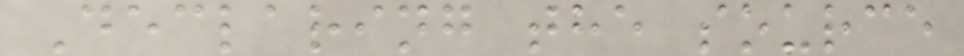Declaring the source
